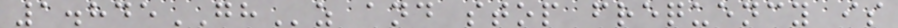1.845GHz and stop frequency is
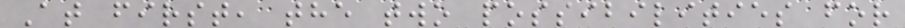At first, the two possibilities for
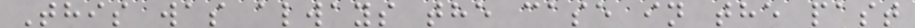This was always the case in the past
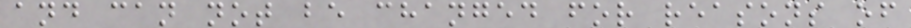and can not be changed for reasons of
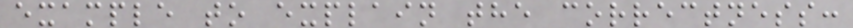example to explain the correctness:
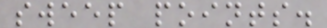sweep points.
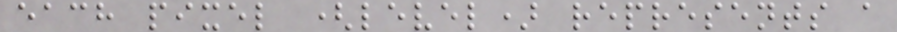each pixel (level) represents a
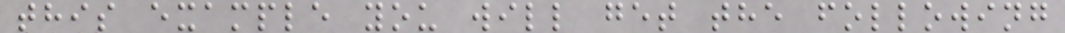this example you will get the following
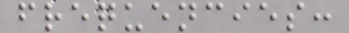frequencies:
